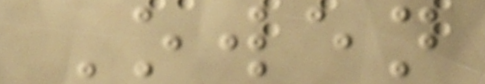Owen
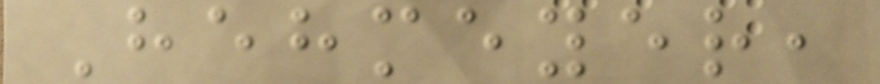Hehmeyer,
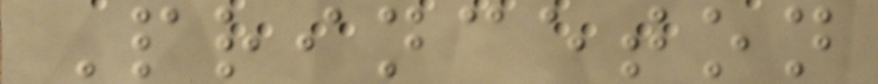Princeton
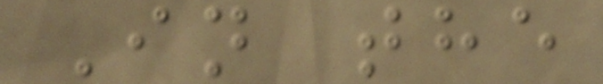In the
